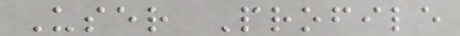User Profile
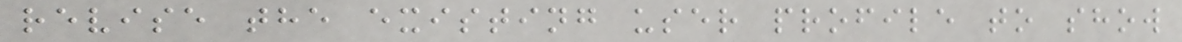revise the existing user profile to show
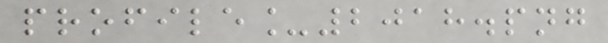profile_2018.png
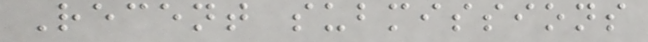Recent submissions
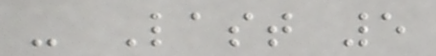- Last 5
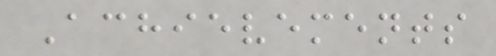Achievements
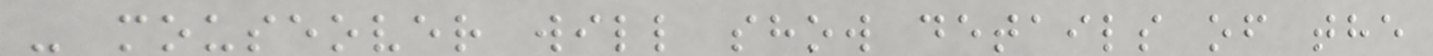- mouseover will show details of the
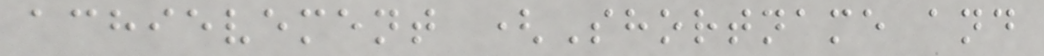achievement (Shortname and
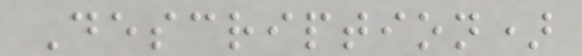Description)
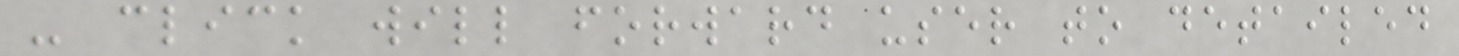- click will forward user to detailed
